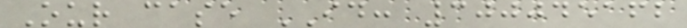Our case ID: 300045162
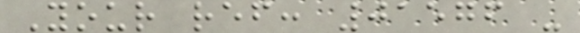Your ref: 01576 -
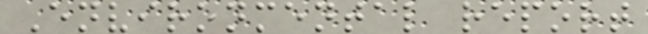Environmental report
